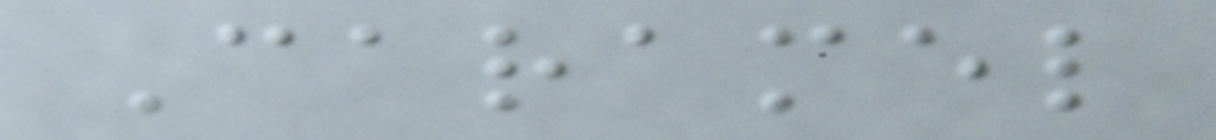Caramel
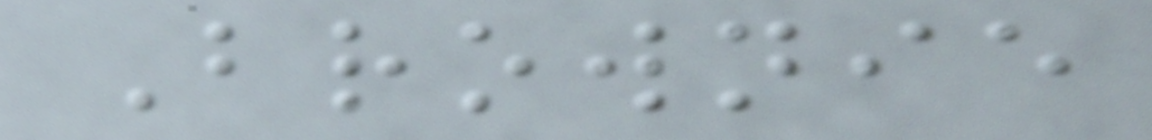Brownie
